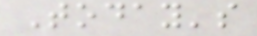Today's
